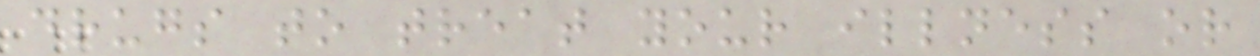drugs to treat your illness or
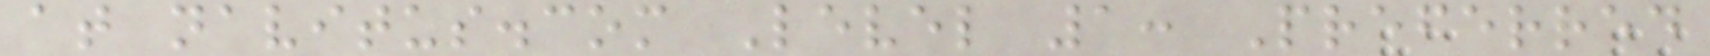at navitus.com Level 1: Preferred
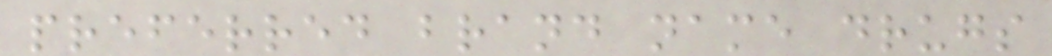preferred brand name drugs
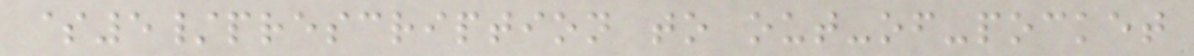$5/prescription to out-of-pocket
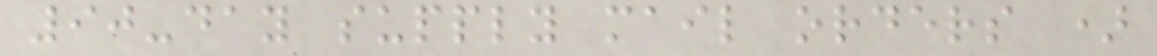90-day supply mail orders )
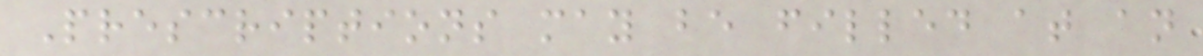Prescriptions may be filled at an
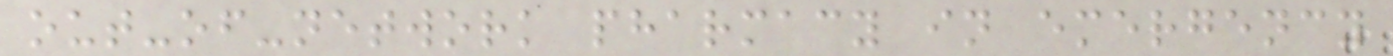out-of-network pharmacy in emergency
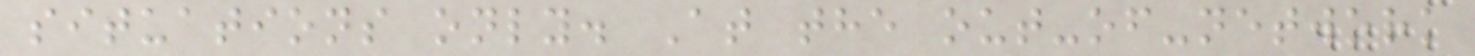situations only. At the out-of-network
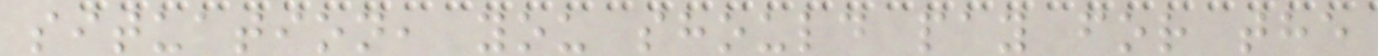situation, you should pay for the
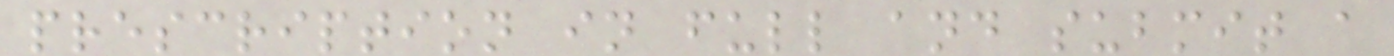prescription in full and submit a
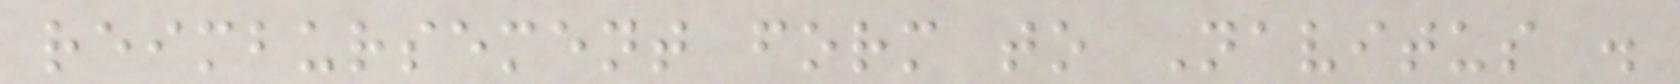reimbursement form to Navitus .
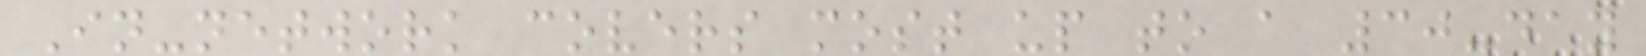In-network covers most up to a 30-day
